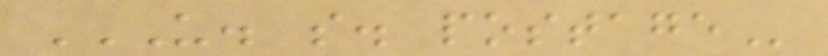U. S. POSTAGE
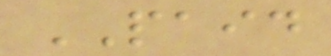PAID
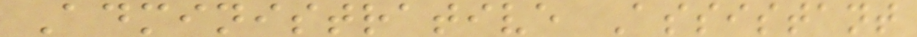Administrative Assistant
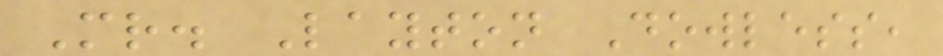Mr. Layton Dowless,
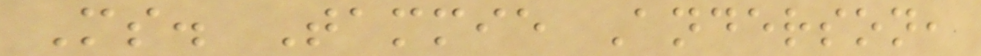Ms. Tammie Anderson,
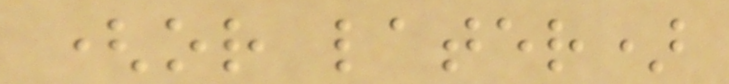(or later)
